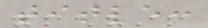title:
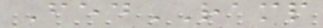FedRAMP
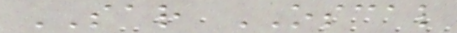SAR OSCAL
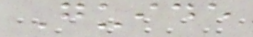Guide
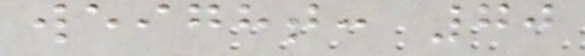weight: 70
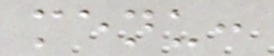menu:
